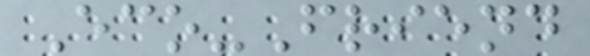Eco-Friend
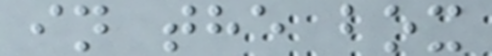in the box
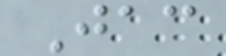Jac
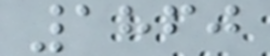1860
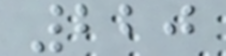220
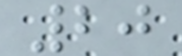20
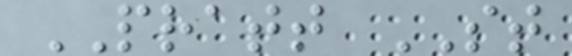PRATT ST
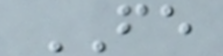FE
